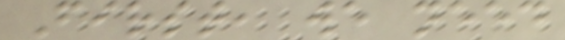First, we need
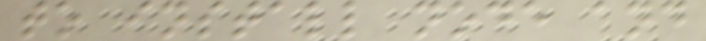to install node and
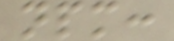npm:
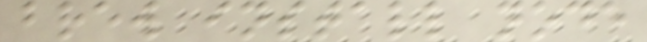brew install node
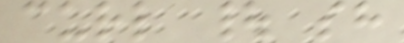curl | sh
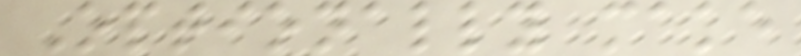Optionally make
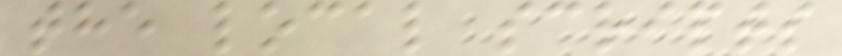the local scripts
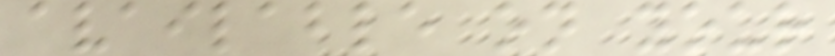available on your
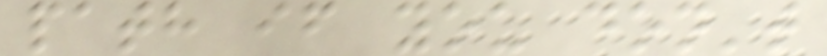path if you don't
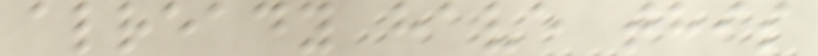already have this
